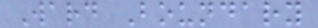Ward Boundary
